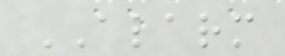ALARM
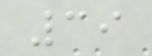39
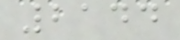2144
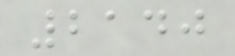2140
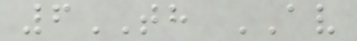6TH AV
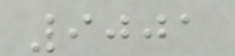9001
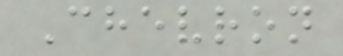Chevron
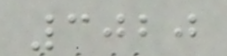3020
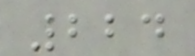224
